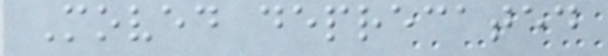Moved deprecated
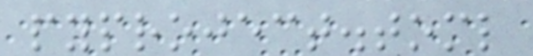pyproject.toml
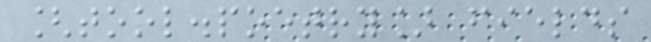[tool.poetry] fields
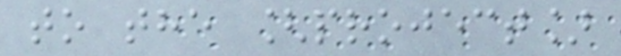to the [project]
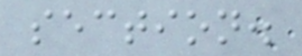section.
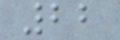22
